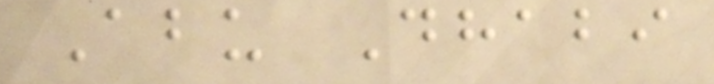Abu Dhabi
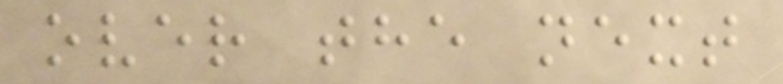over the next
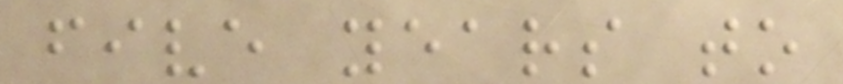five years to
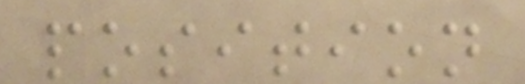position
